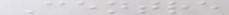Centre
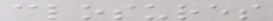closures
